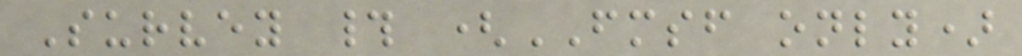Survey # (FMSF only)
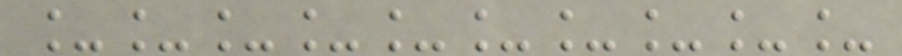__________
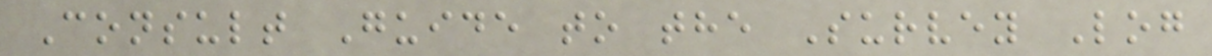Consult Guide to the Survey Log
